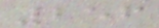256
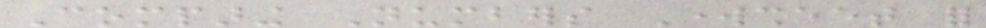Comparing Numbers Worksheet for
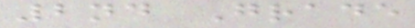2nd Grade
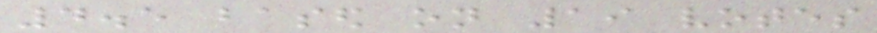4.5 based on 19 votes
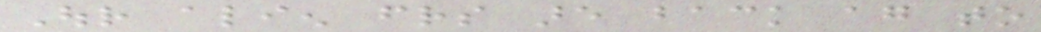Our alien friends are back again to
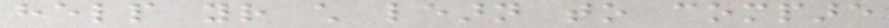help your child learn to compare
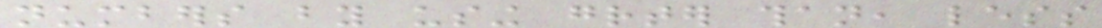numbers by using greater than, less
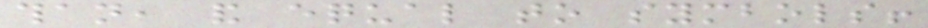than, and equal to symbols!
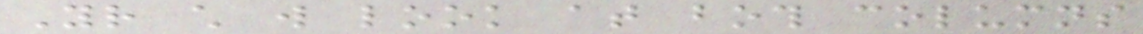Your child will look at both columns
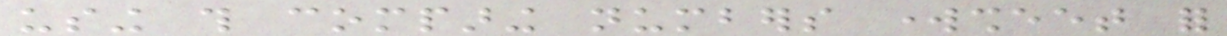using this comparing numbers worksheet for
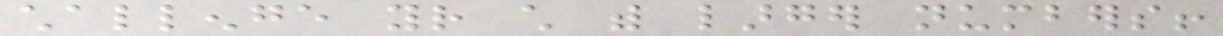challenge your child with larger numbers!
